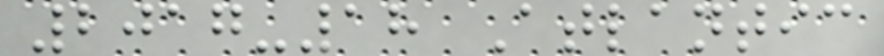2017-18 Atlantic
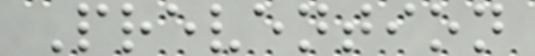Prevention
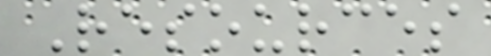Resources
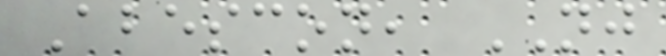Abescon, NJ
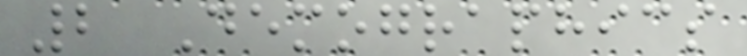2 Demographics
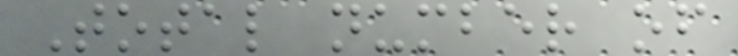Total number of
